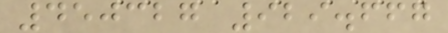450327 929.667
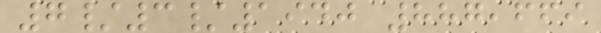7/3/1940 887,669
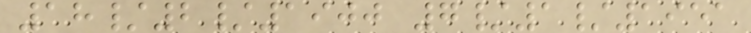18/2/1900 7/1/1951
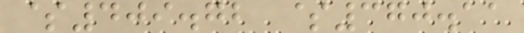$409.72 $370.11
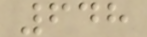648
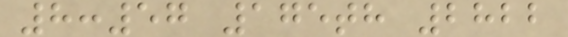8:57 175th 2822
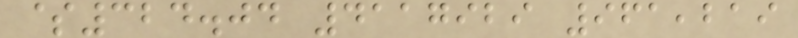$324.04 4117929 961,219
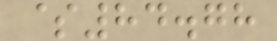$84.78
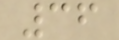36
